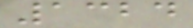1324
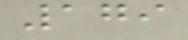179
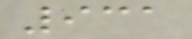931
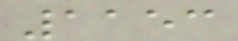1153
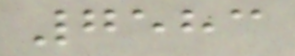7583
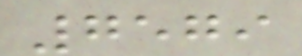7579
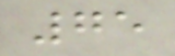75
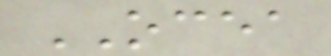OCEA
